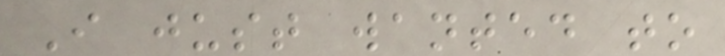I just wanted to
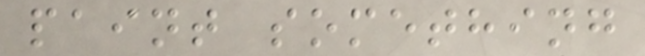paint something
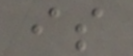is
